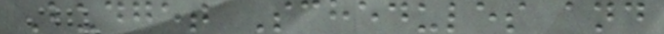Budget Schedules and
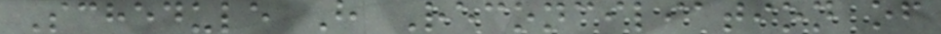Schedule H Reconciliation of
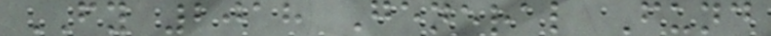FY 2018 General Fund
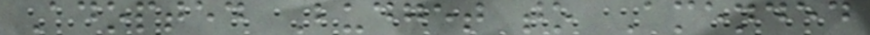Adopted Budget to Amended
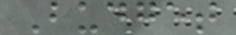Budget
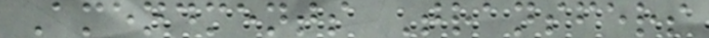Amendments Transfers
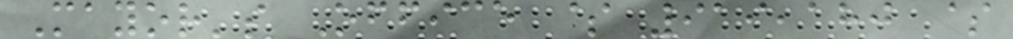Mayor's Office $ 919,180 $
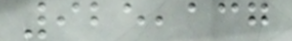925,137
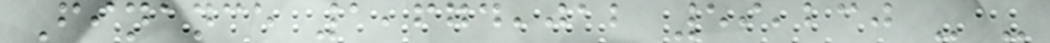Finance 1,674,012 59,230 - -
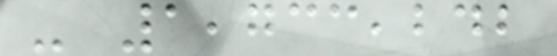- 1,733,242
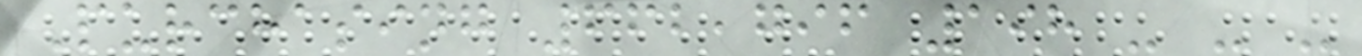Purchasing 662,796 198 - - -
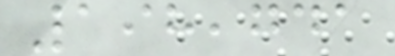198,741
